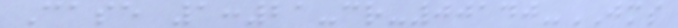Case 1:21-cr-00140-JMS
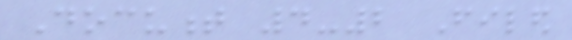Document 4-2 Filed
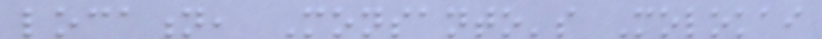location, Monsanto's Molokai
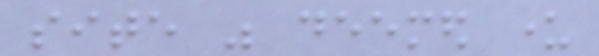site was deemed under
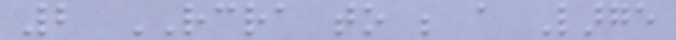2 RCRA to be a Large
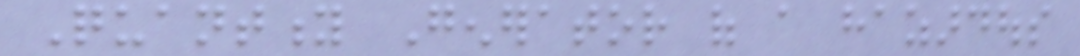Quantity Generator of a hazardous
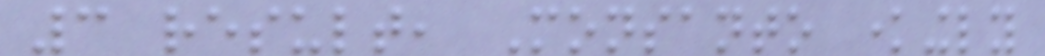3 result, Monsanto knowingly
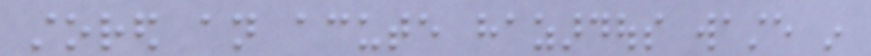stored an acute hazardous waste in
